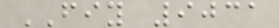FIY 9031
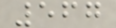567
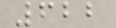622
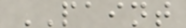PAINT
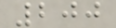200
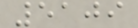5109
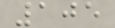105
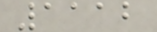1112
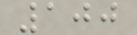100
